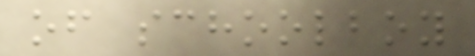of schoolboy
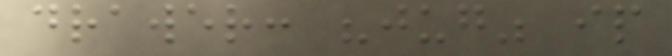drawer: "jug" ip
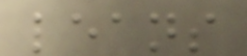leans
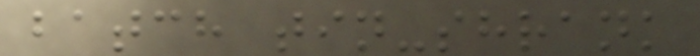batch tin-shrank
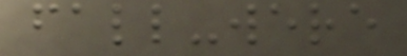fall-were
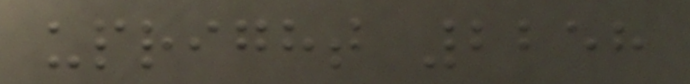upright 2258
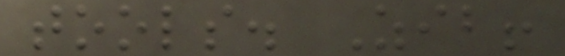tools. Zib!
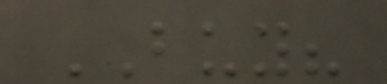BUY?
